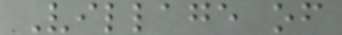Village of
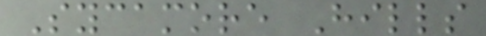Sycamore Hills
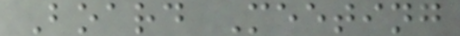Board Meeting
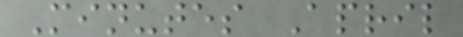Minutes April
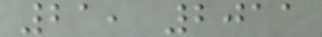21, 2011
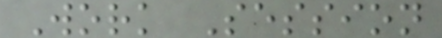Work Session
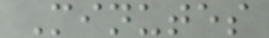Minutes
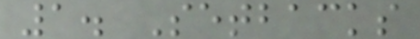1. Setbacks
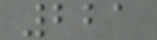221
